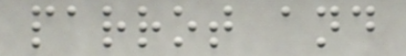parrot and
